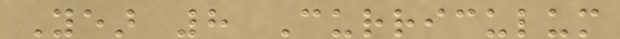Year 8 Curriculum
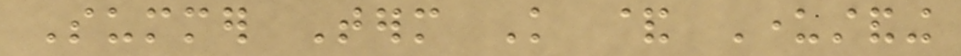Summer Term Knowledge & Understanding
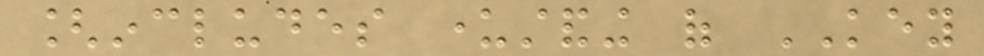[includes understanding of KEY
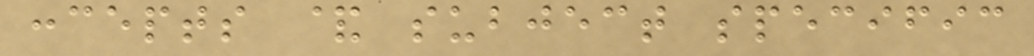concepts & subject specific
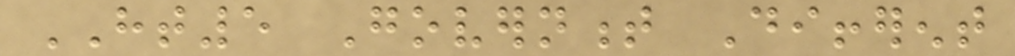HT5 Government Different
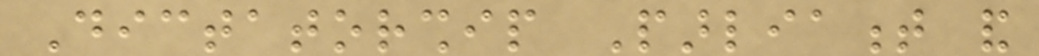Dictatorship Parliament and
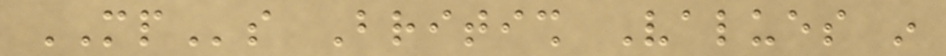MPs British Values in
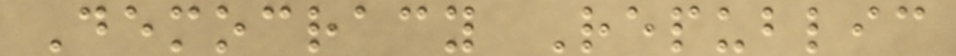Democracy Republic
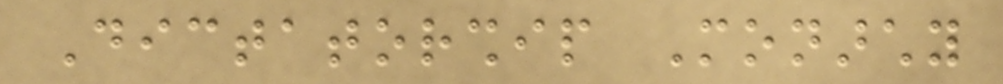Dictatorship Monarchy
